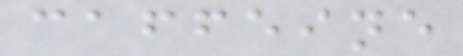caffeine
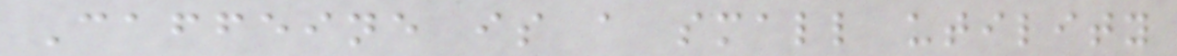Caffeine is a small utility
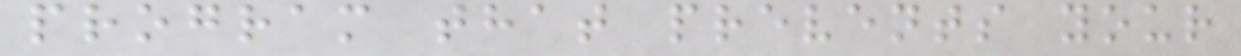program that prevents your
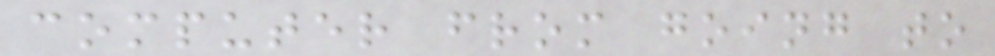computer from going to
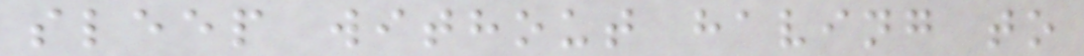sleep without having to
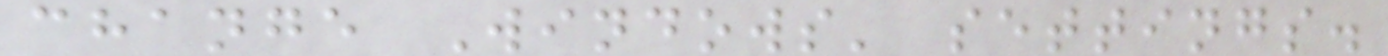change Windows' settings.
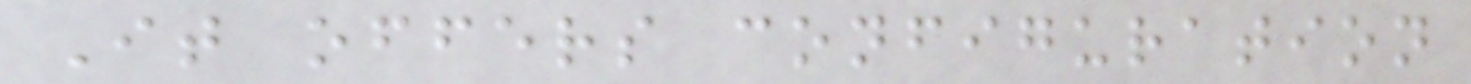It offers configuration
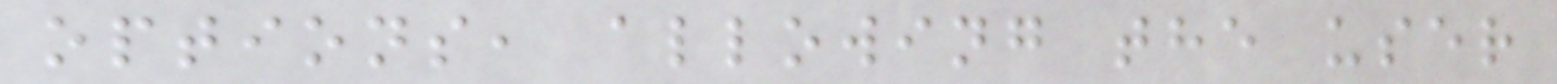options, allowing the user
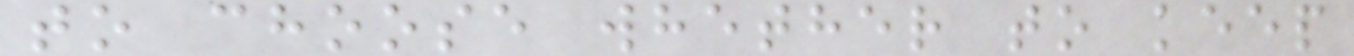to choose whether to keep
